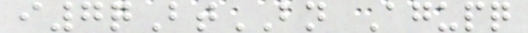i7qBtBN Agupq
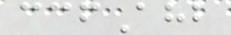ccfAhb
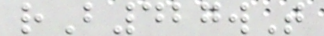rB427wT
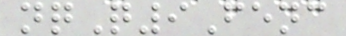nqQ9Fenc
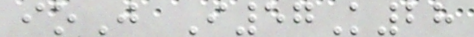ioJ I57K28
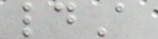ldA
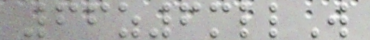66z6mllW
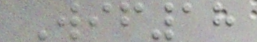Wif18
